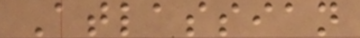Atlassian
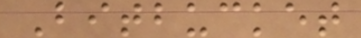Bitbucket
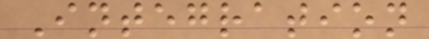Integration
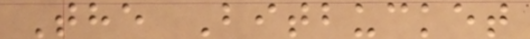The Bitbucket
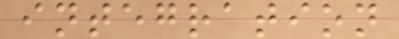integration
